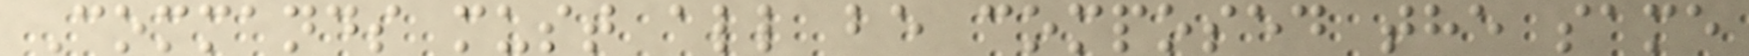Commands must all be composed the same
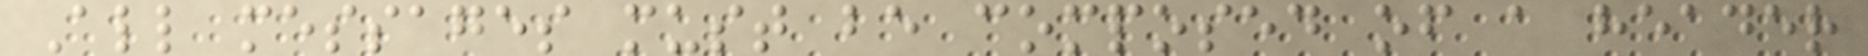All messages must be composed of a header
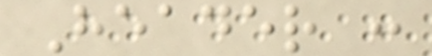Header :
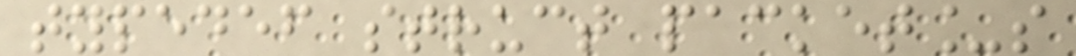typedef struct packet_s
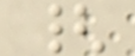{
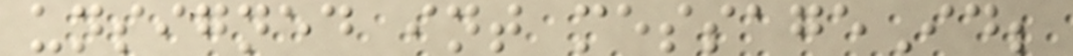unsigned int messageId;
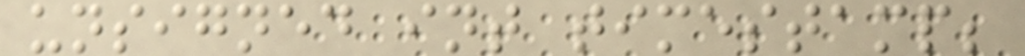unsigned int timestamp;
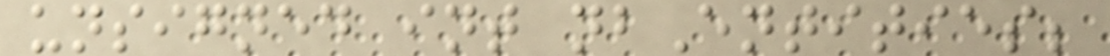unsigned int nbEntities;
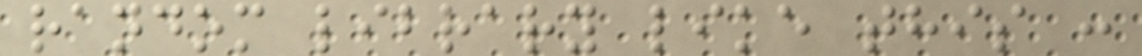random library like this :
